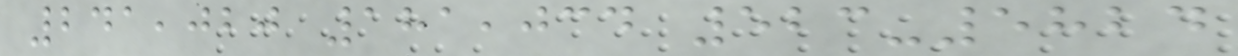241,020 181,034 523-5824
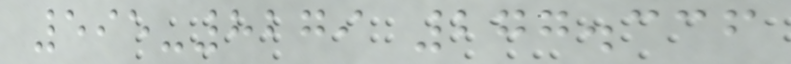595-8279 277.336
